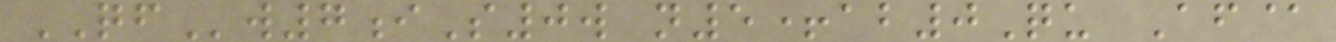QFw7iS0w n5+ab0Qu Af@
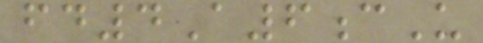fd4A6cU
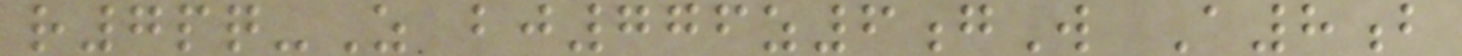r7pq-Z bj776z6gW A8b
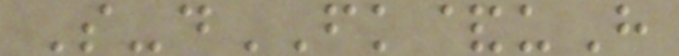S-dFK&uH
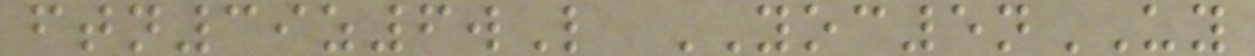ftn39z6wL YOC5nUY
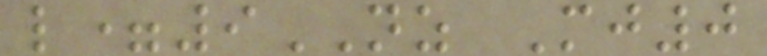l=9NZ Mj0
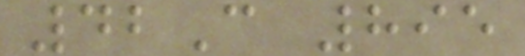42C 895
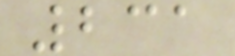231
